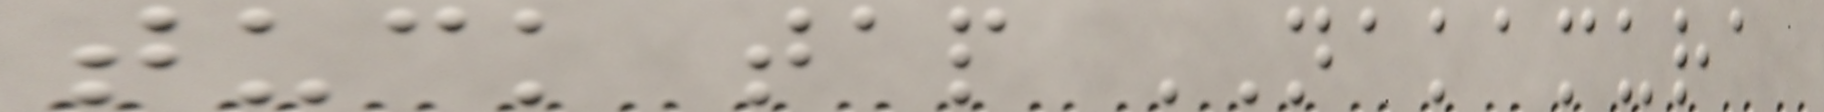tuck tap NAKAMURA
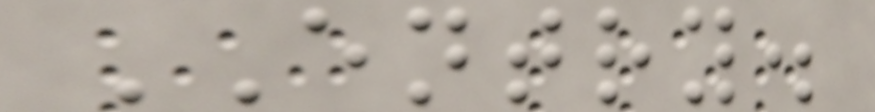ENTRY.
